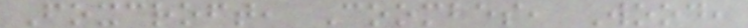Foxcroft, Coombes, Wood,
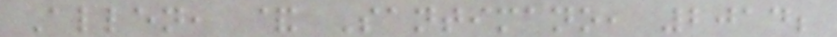Allen, & Santimano, 2014;
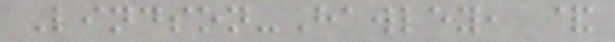Lindson-Hawley, &
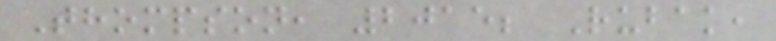Thompson, 2015; Rubak,
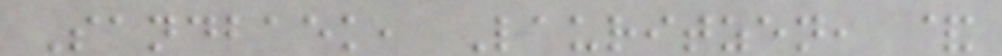Sandbaek, Lauritzen, &
